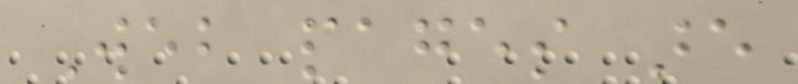Web pages are
